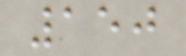150
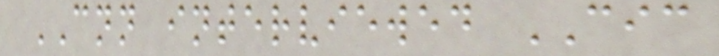CNN interviewed CIC
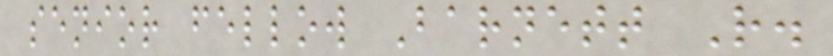senior fellow Barnett R.
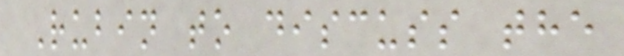Rubin to discuss the
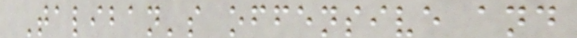Taliban's offensive and
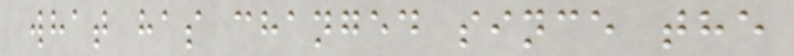what has changed since the
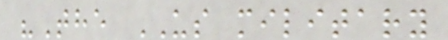"The US military
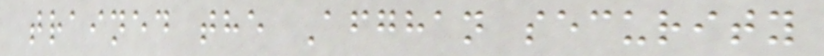trained the Afghan security
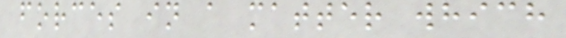forces in a matter which
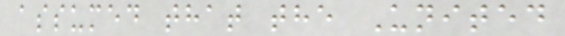assumed that the United
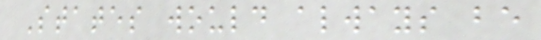States would always be
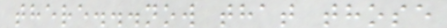there...now that those
